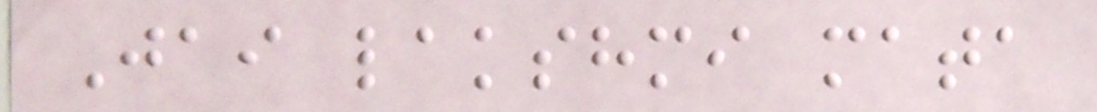Jai lakshmi mata
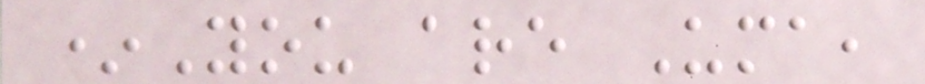*You are Uma,
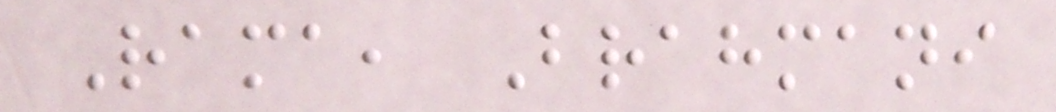Rama, Brahmani
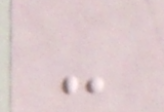-
